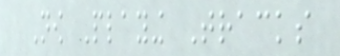Now Playing Tracks
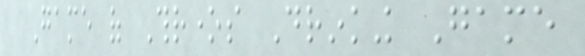Game of Thrones Drinking Game
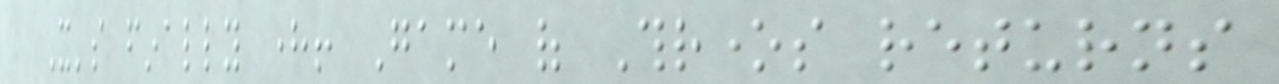It's finally here! Game of Thrones returns
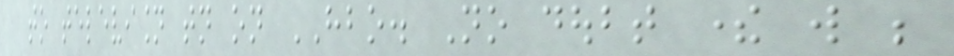to television tonight on HBO. No doubt there will be
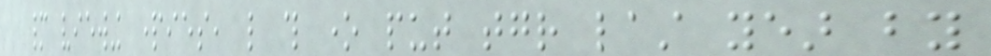many viewing parties, like this one put together last year by
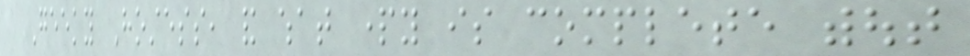Geeky Hostess, and what party is complete without
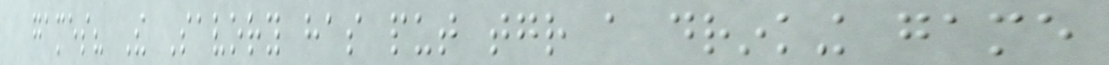games? The Savory has put together a drinking game
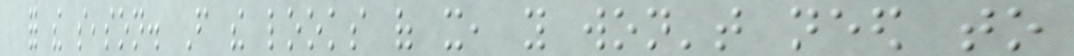for the season. From the looks of it, you won't need to
